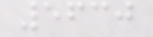5630
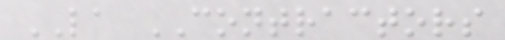LA CONTRACTORS
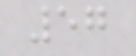57
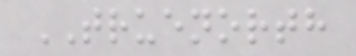TRUENORTH
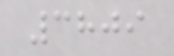3809
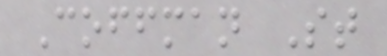Coffman St
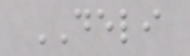DELI
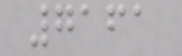7161
